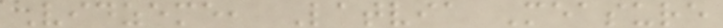Vidzeme, Latvia Measure
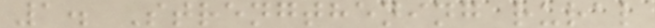1. Strengthening rural
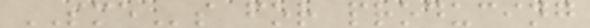SMEs for producing
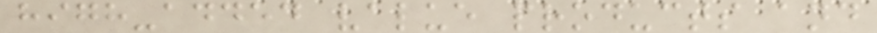high-added value products and
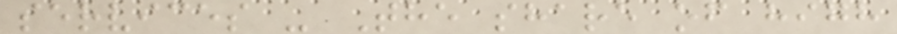services - The share of high
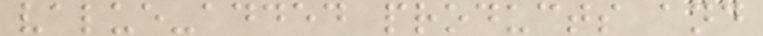value-added products and
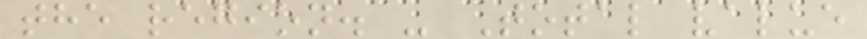the region. - Total value
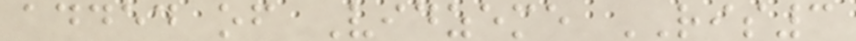added of Vidzeme RIS3
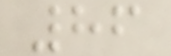86
